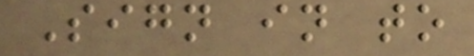Sign in to
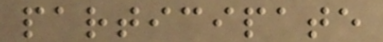participate
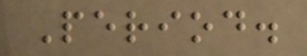Period.
